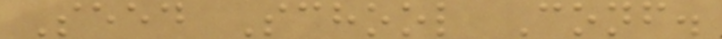Seed School Conf.
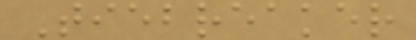Tiebreaker
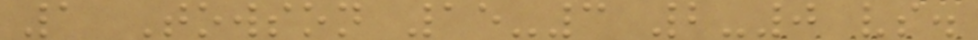1 Towson 15-3 2-0 vs.
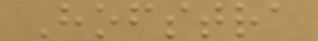Hofstra
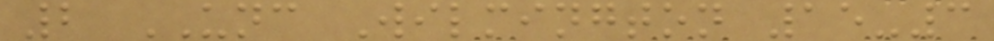2 UNC Wilmington 15-3
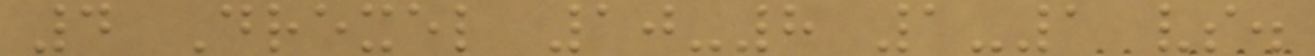4 Drexel 10-8 1-1 vs.
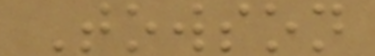Towson
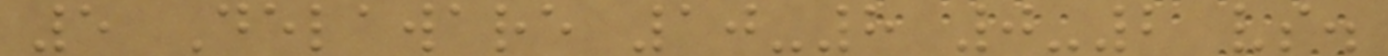5 Delaware 10-8 0-2 vs.
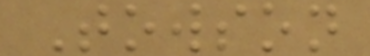Towson
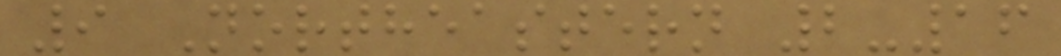9 Northeastern 2-16
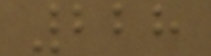228
